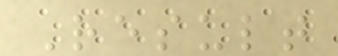Result
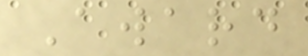Award
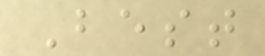Best
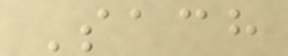Sach
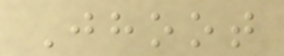Jhoot
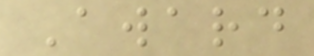Award
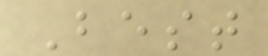Best
